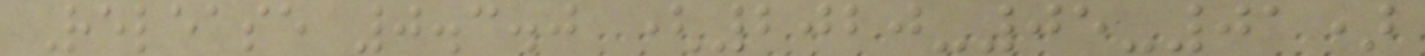Release 0.3.0 (2020-05-01)
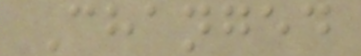Changed
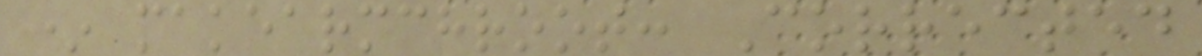* makearmchroot: Corrected
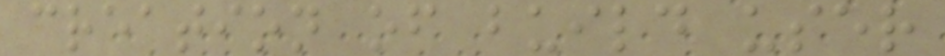creation of build user
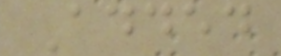Added
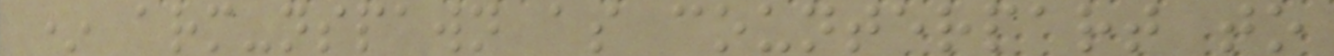* arm-nspawn as counterpart to
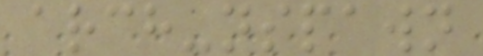arch-nspawn
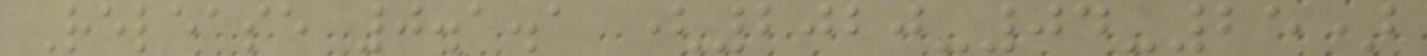Release 0.1.1 (2020-04-25)
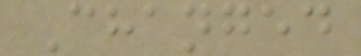Changed
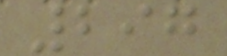297
